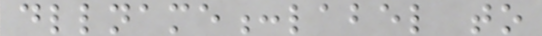dllname:label to
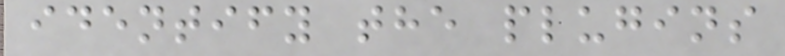identify the plugins
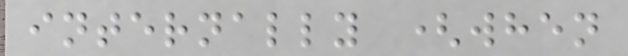internally (when
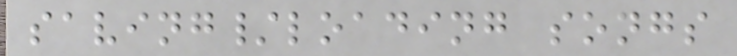saving/loading songs
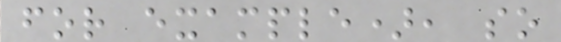for example), so
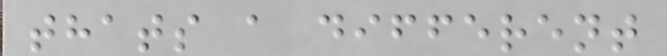thats a different
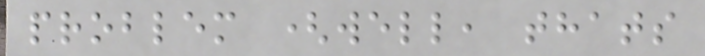problem (well, thats
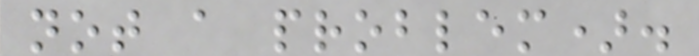not a problem).
